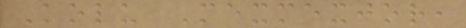Kolu Mexmexjor,
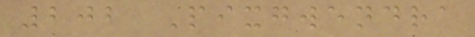202 Pixgwendra
